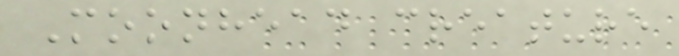Moonhead creature
